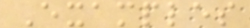Examples
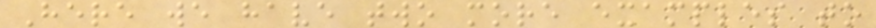Here we have two more examples to
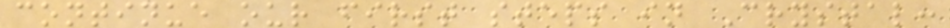continue our first steps in Crystal:
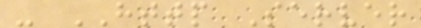- HTTP Server
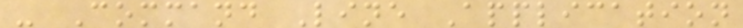- Command Line Application
